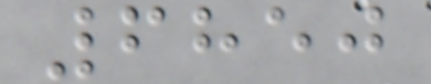6850
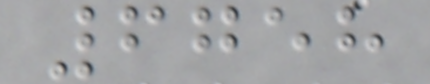6758
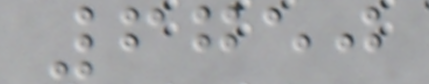6750
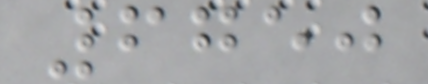6750
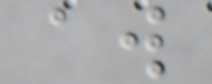aw
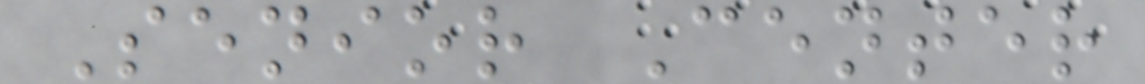Senior Center
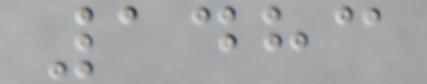1483
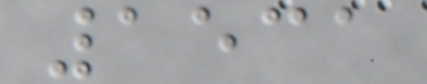1531
